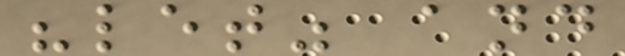"let" and
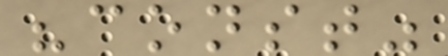"const"
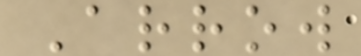Arrow
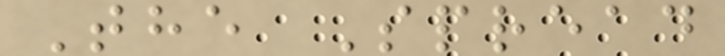The Spread
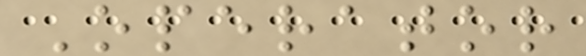Operator
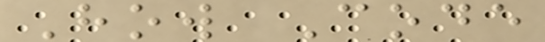How Code
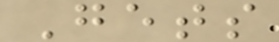Gets
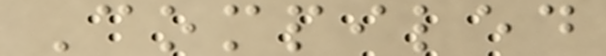Compiled
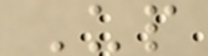Up
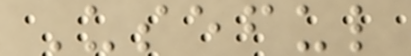Useful
